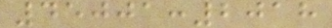45001:2018
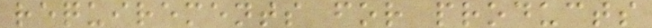requirements for products
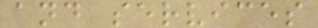and services
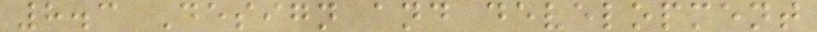8.3 Design and development
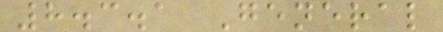8.3.1 General
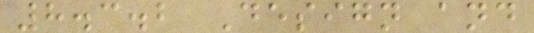8.3.2 Design and
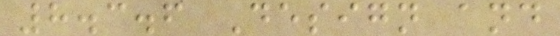8.3.6 Design and
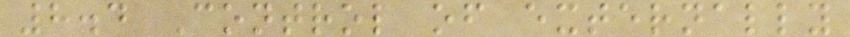8.4 Control of externally
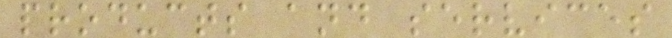products and services
